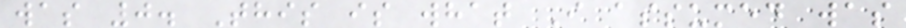was 0. This is what I assumed was
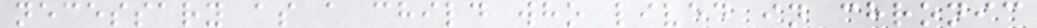necessary as a child who lived in chronic
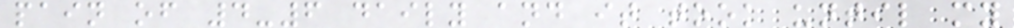pain of 4-6 daily and it took until my
